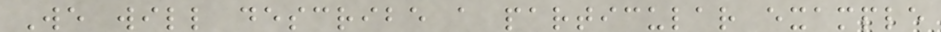We will describe a particular example
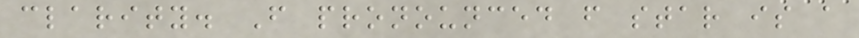clarity. F pronounced f star is a
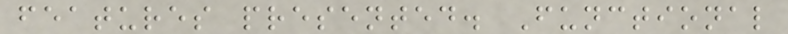features presented. Functional
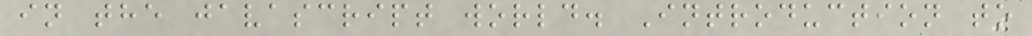in the javascript world. Introduction to
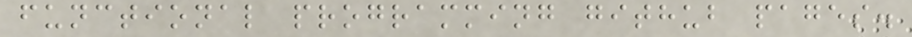functional programming github pages.
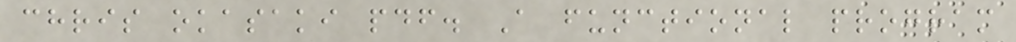chris okasaki pdf. A functional program
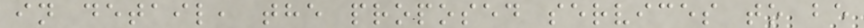in detail, the proposed services to be
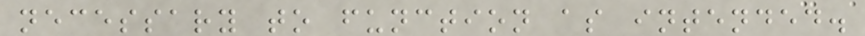necessary to function as intended.
